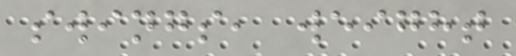swings, weight
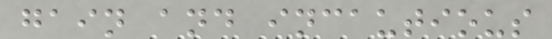gain and incautious
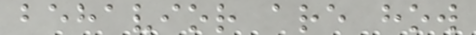behavior are how
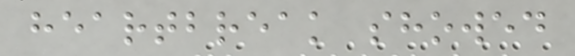heartbreak showed
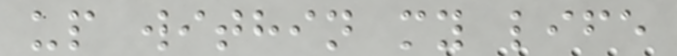up within my life
